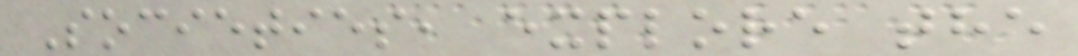Societies, explore the
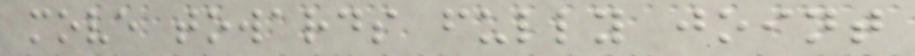move towards fully joint
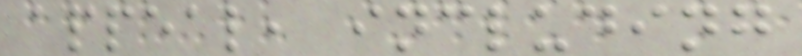appeal, including
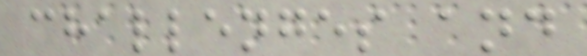challenges and
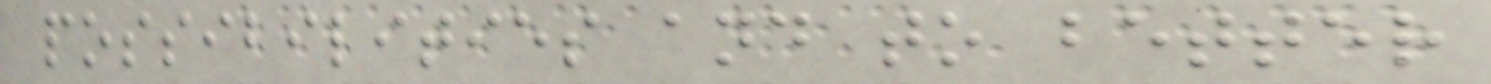possibilities and to better
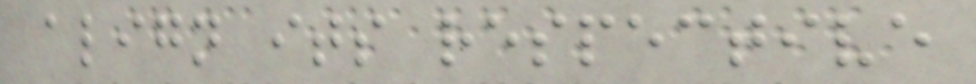align its respective
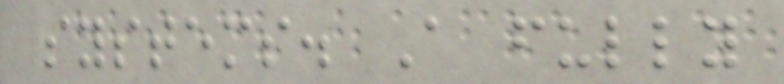systems. A fully
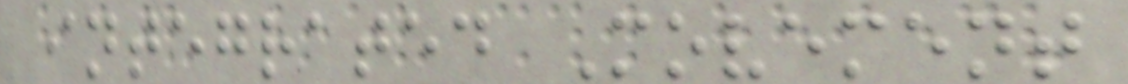integrated Movement
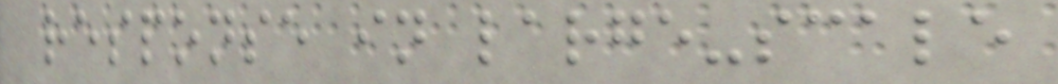response in large-scale
